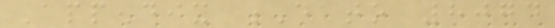Appendix E to 8074
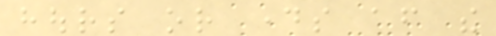hours or days after the
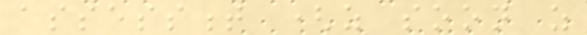assessment (as soon as
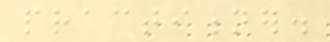practitioner.
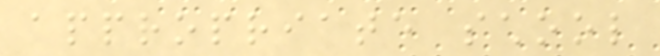appropriate school
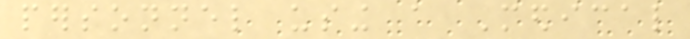personnel using a Medical
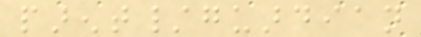parent/guardian
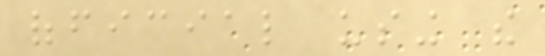official using the
